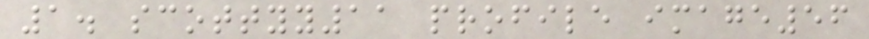1. scottyy11 profile image56
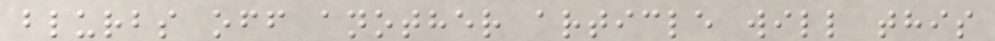blurbs off another article will this
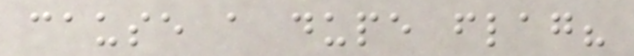cause a dupe flag?
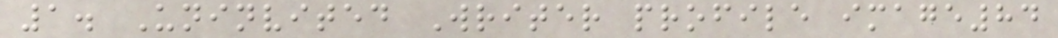1. Uninvited Writer profile image84
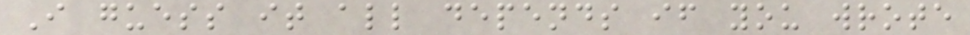I guess it all depends if you wrote
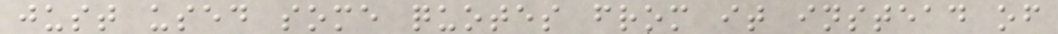just used some quotes from it instead of
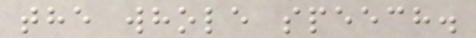the whole speech.
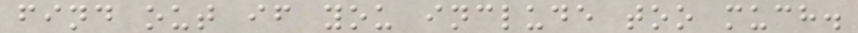find out if you include too much.
